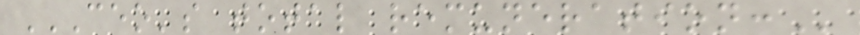CEO'S TOTAL REMUNERATION:
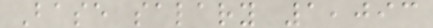Base salary 1,093
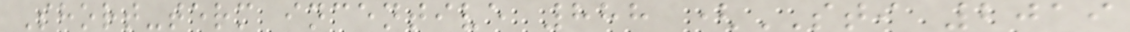Short-term incentive 888 (STI 2019
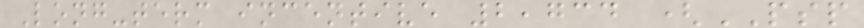Long-term incentive 2,734 (PSP
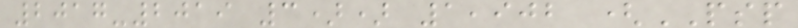2017-2019 3)) 1,902 (PSP
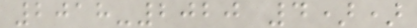2018-2020 4))
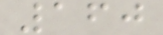160
